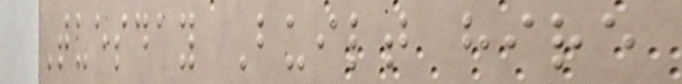Tuesday Built hire
